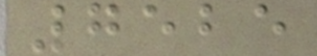7525
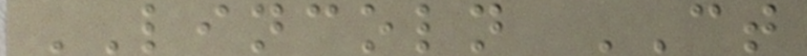LINCOLN CT
